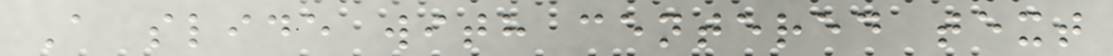A slide with centered text
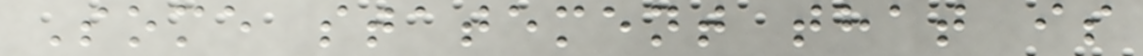Some statement that is
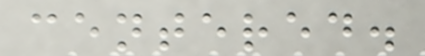centered.
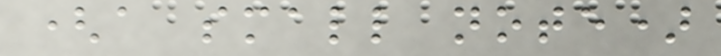(a small note)
